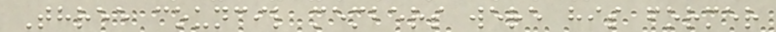Three council members were his former
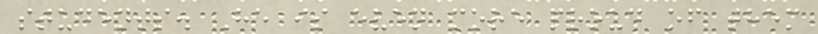students. He is even more proud of them
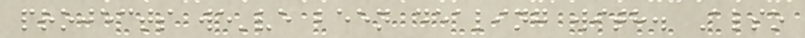projects we've been dealing with. Also
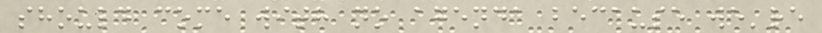should come with no agenda because we're
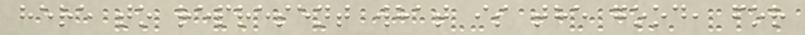here to represent what is the good, for
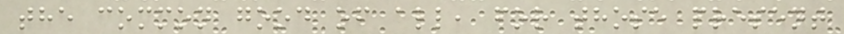the common good of all, for those present
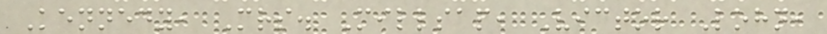Kennedy, Mrs. Millsap, Victor Lohn,
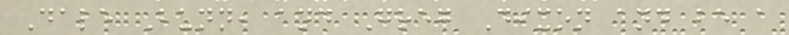Dale Bunn, and Greg Dixon and be a
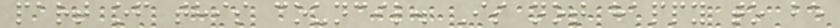part of this council. Is not happy to be
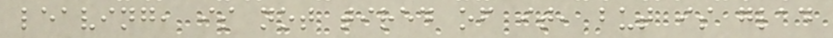leaving, is not tired of it, but is glad
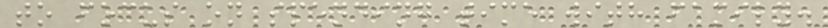to focus on spending time with family.
